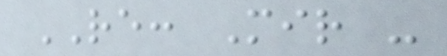RE: Mir -
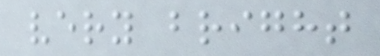very bright
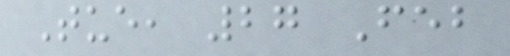Tue, 27 Feb
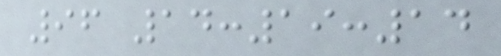96 14:19:14
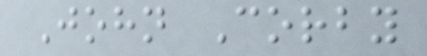John Corby
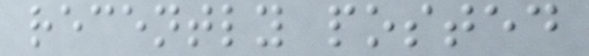recently posted
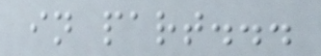in part...
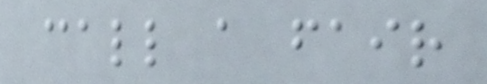call a fair
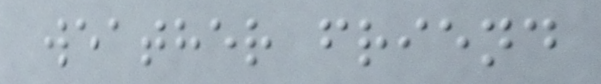weather friend
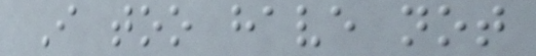I too have not
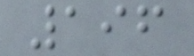196
